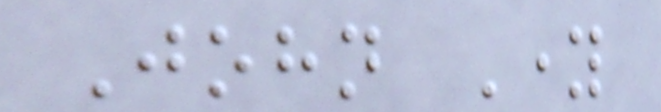John Young
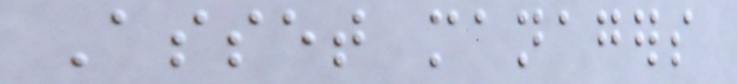Asset managers
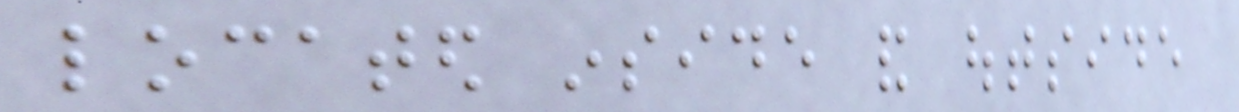located inside and outside
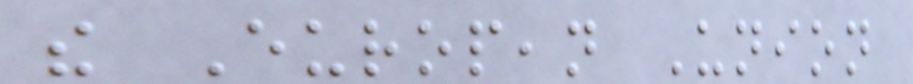the European Union
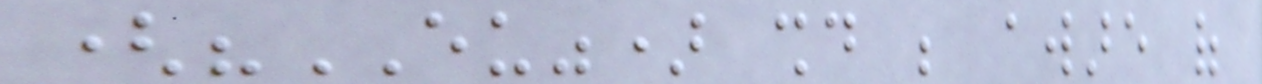("EU") should be aware of
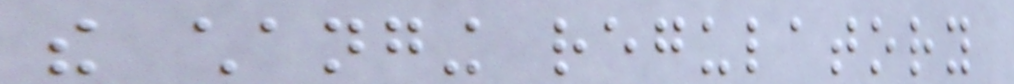the changing regulatory
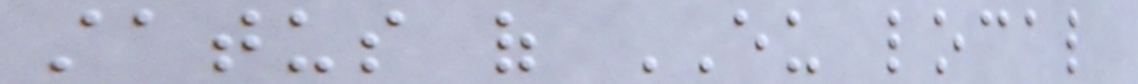status of EU local
